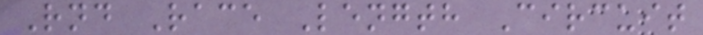Rnd Race Length Circuit
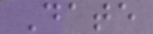Date
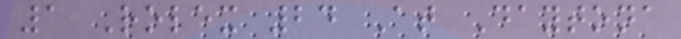1 Rolex 24 At Daytona
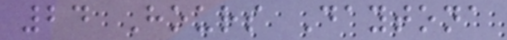24 Hours Daytona
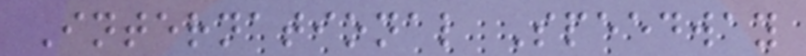International Speedway
